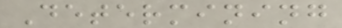Determining
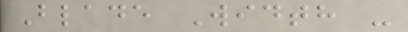Blade Width -
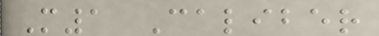M1 Caliber
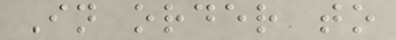In order to
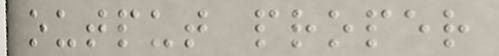output proper
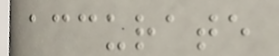accurate
